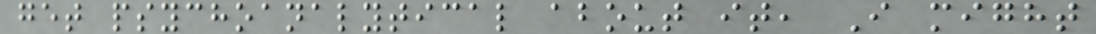get psychoanalytical about it, I might
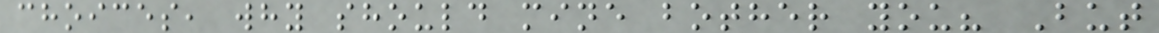choices, why should mine bother you? But
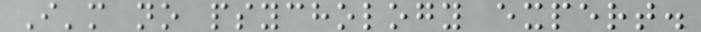I'm no psychology expert.
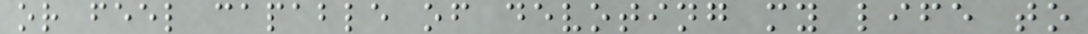or feel capable of devoting my life to
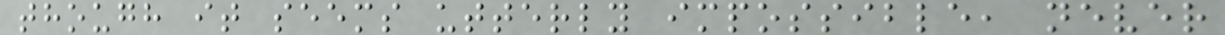though it seems utterly impossible, never
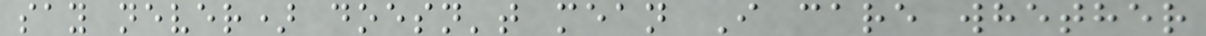say never) doesn't mean I care whether
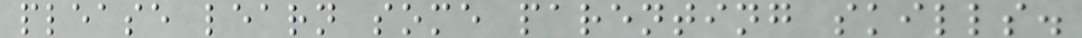please learn some parenting skills.
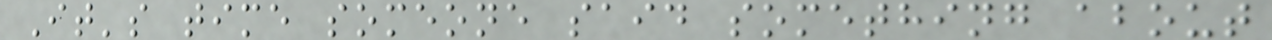It's time someone said something about
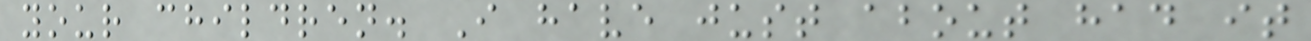your children. I have just about had it
